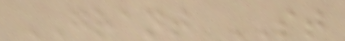GRANT ST
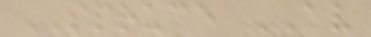SPRUCE AV
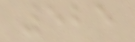525
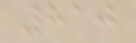810
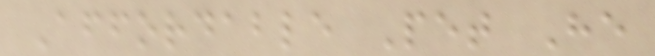Affordable Pet He
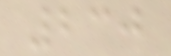230
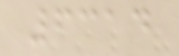6314
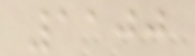1100
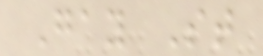Gay St
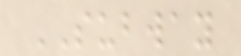SUBWAY
